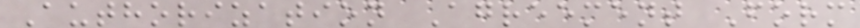Authorization Agreement Form
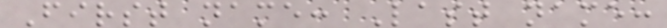First name: Last name:
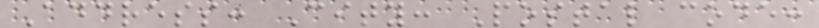Address: City: Postal code:
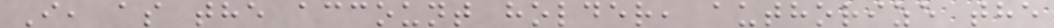I, as the account holder, authorize the
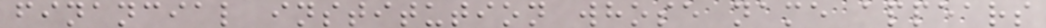financial institution whose name appears
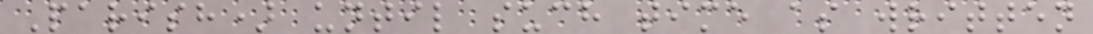Parish) until such time as written
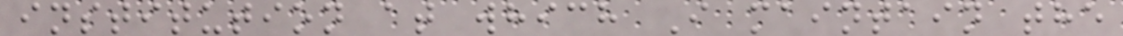institution at which I maintain the
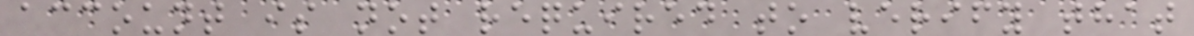account is not required to verify that
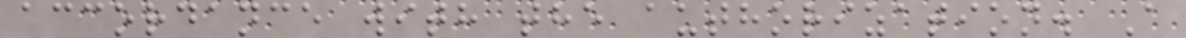accordance with the authorization. A
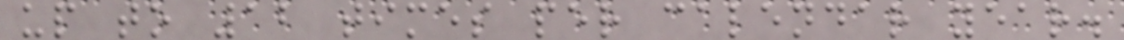up to 12 times per calendar year.
